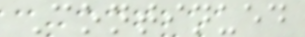Continued
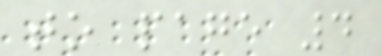to page 4
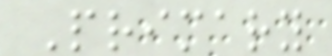Primary
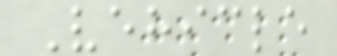Vehicle
